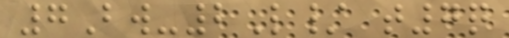7Bw-2L/ t7q
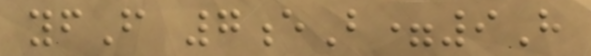yfF 7eB=9H
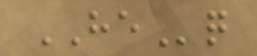HEq
